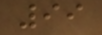99
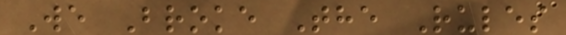We Broke The Rules
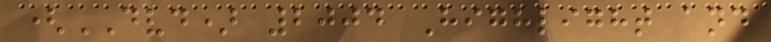(DVD) 2004 Highlight and
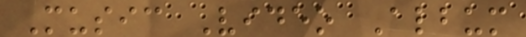Music Video Album
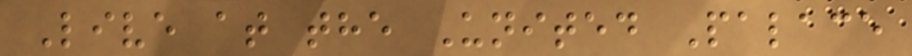Live at the United Palace
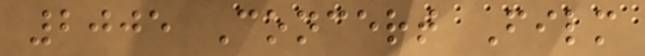2005 Concert Film
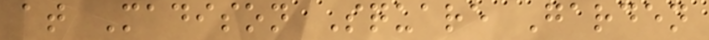at Madison Square Garden
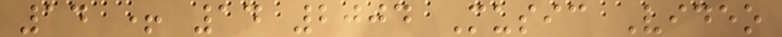14 + 14 2004 Music Video
